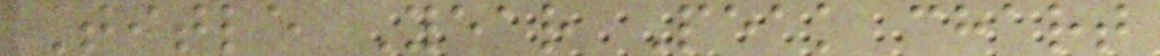Title Year Peak chart
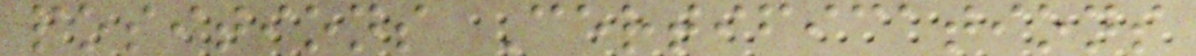positions Certifications
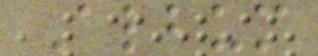Album
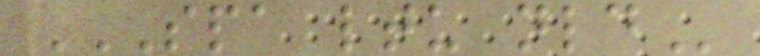SPA LTU NLD
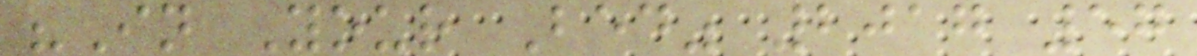"In Your Bed" 2017 57
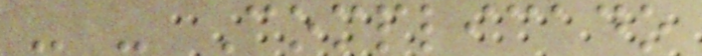- - Complicado
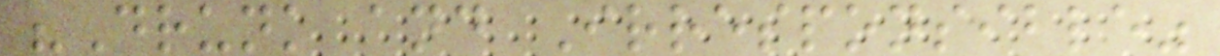"Drunk and Irresponsible"
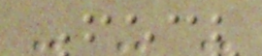- - -
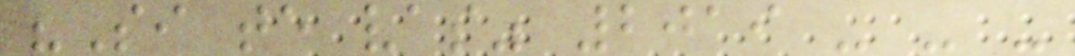"Si te vas" 2019 - - -
